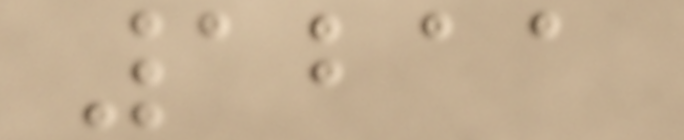1211
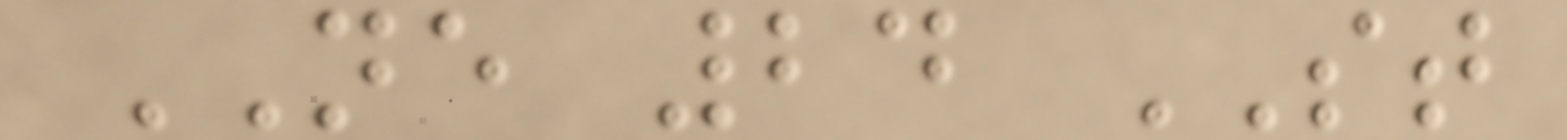NE 24 ST
